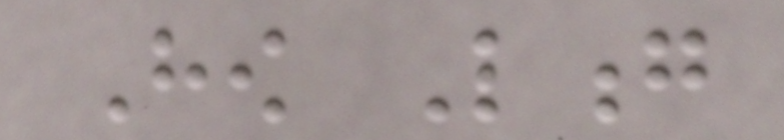How Long
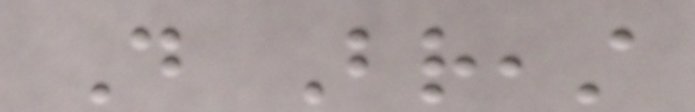Do Breast
